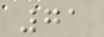71
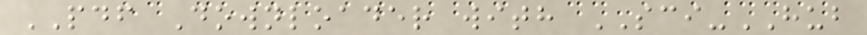PDF Downloader with SCI-HUB
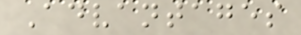Advantages
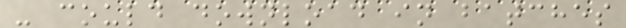- could download in batches
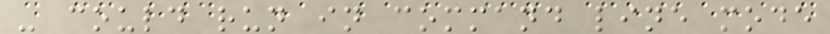- could run in command line mode
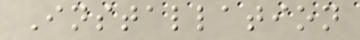Installation
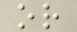or
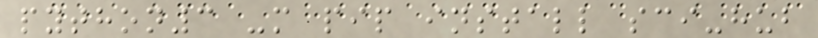python3 -m pip install sci-hub
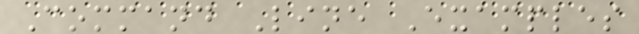Command Line Examples
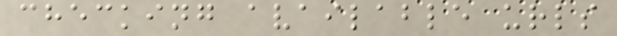checking available urls
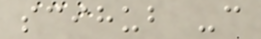scihub -c
